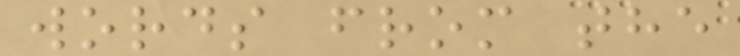words from the
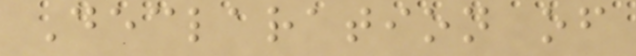Declaration of
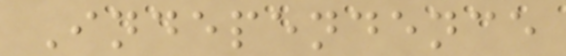Independence
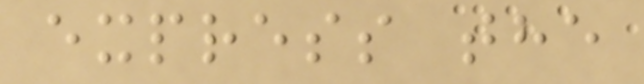express the
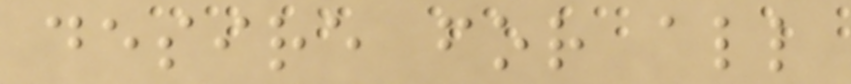desire for all
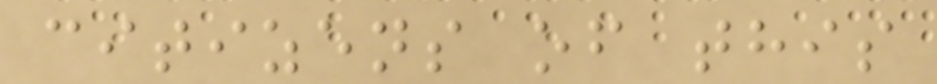citizens of this
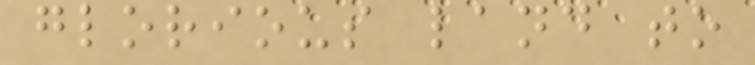glorious land to
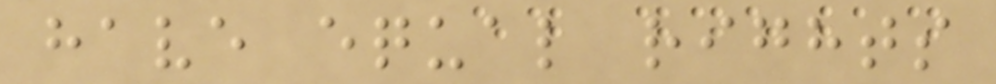have equal rights
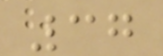37
